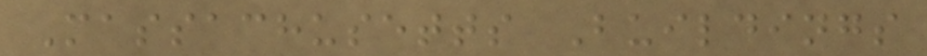Massachusetts Buildings
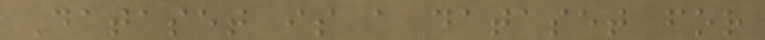Dataset is a dataset for
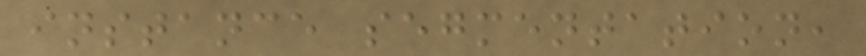instance segmentation,
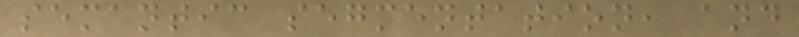semantic segmentation, and
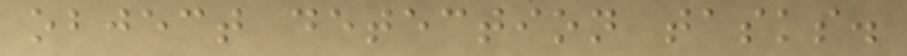object detection tasks.
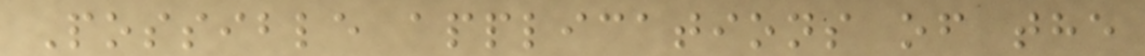Possible applications of the
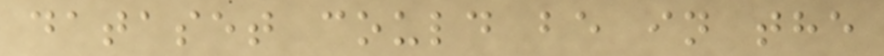dataset could be in the
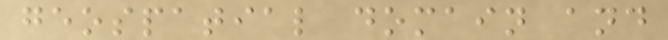geospatial domain and
